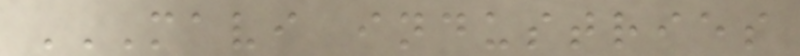MAVI INDUSTRIES
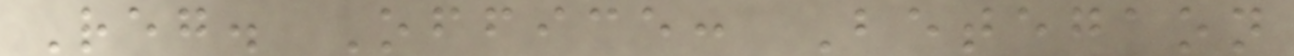Reg. Office: Betegaon
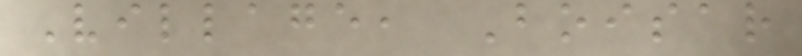Village, Boisar
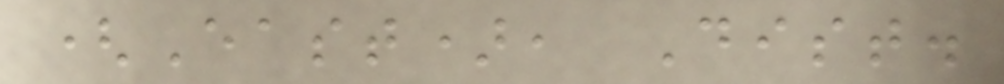(East), Dist.
